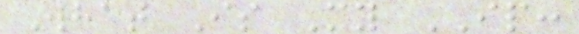What Is My IP:
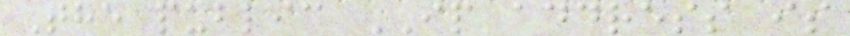The public IP address is
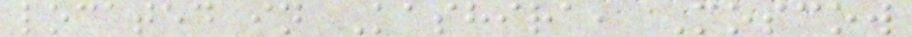located in Kashira, Moscow
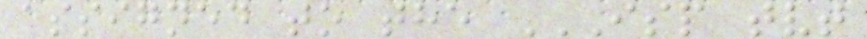assigned to the ISP TVT
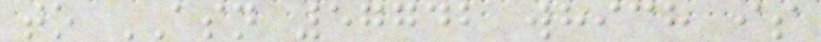to ASN 57742 which is
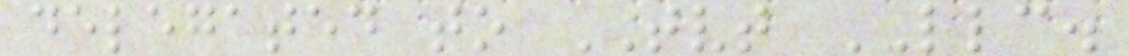delegated to TVT LLC.
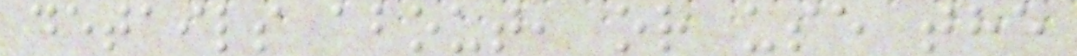details about, or use the
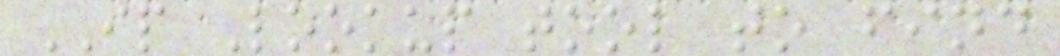IP Lookup tool to find
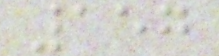157
